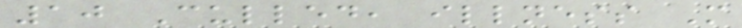10 Culled, illness M
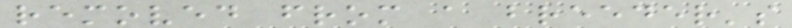removed from a breeder's
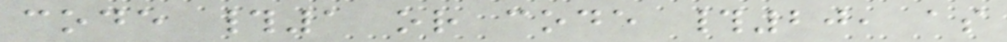code #1 or code #20, as
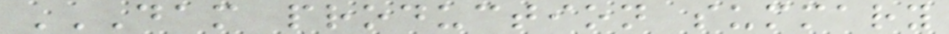DAM PRODUCTION SUMMARY
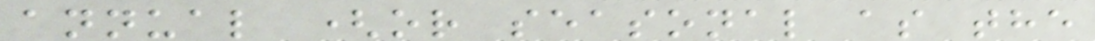annual (or seasonal as the
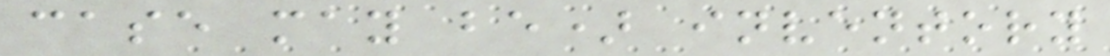case may be) inventory
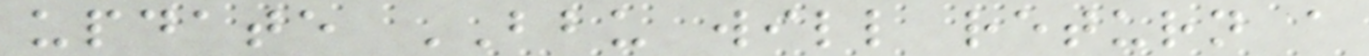update BBU will return a
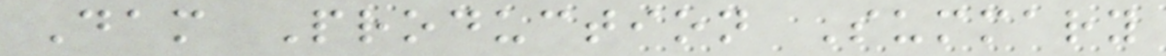Dam Production Summary
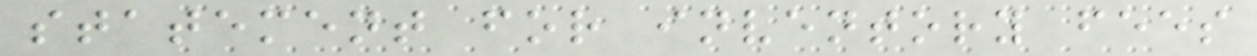statement for inventory fees
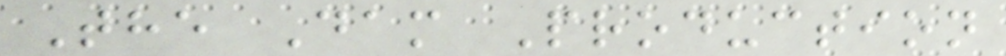The Dam Production
